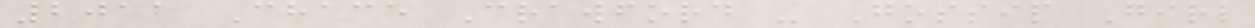2011 Chace Crawford - Gossip Girl
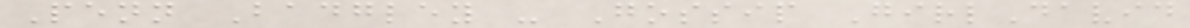Penn Badgley - Gossip GirlDavid
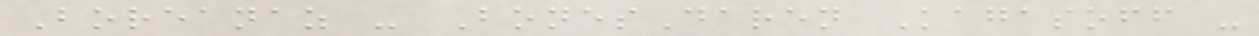Boreanaz - BonesDaren Kagasoff -
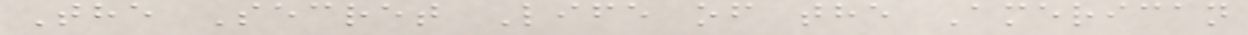The Secret Life of the American
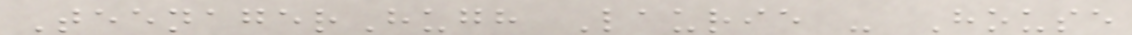TeenagerHugh Laurie - House
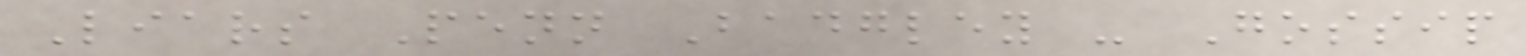Liars Penn Badgley - Gossip
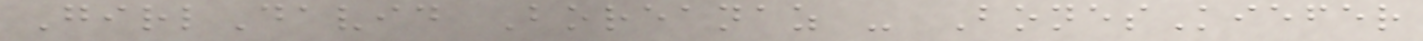GirlDavid Boreanaz - BonesKiefer
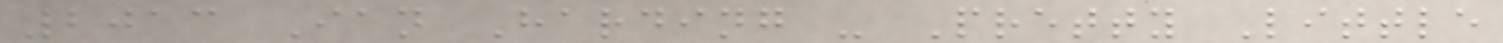2013 Ian Harding - Pretty Little
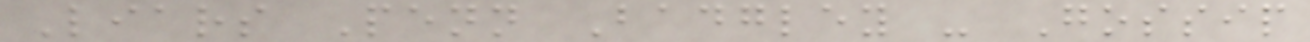Liars Penn Badgley - Gossip
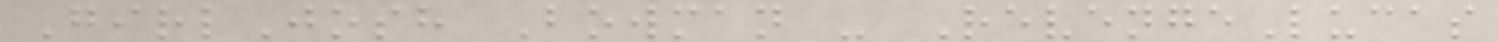GirlJosh Bowman - RevengeLucas
